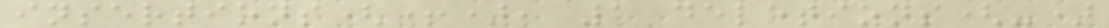insertions(+), 1 deletions(-)
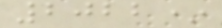2022*
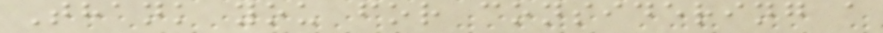Thank you for considering a
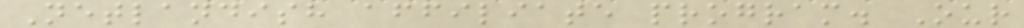Netlandish affiliate program. Our
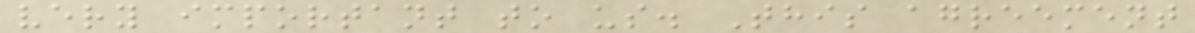very important to us. This agreement
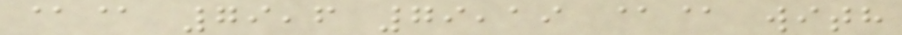@@ 79,6 79,19 @@ with
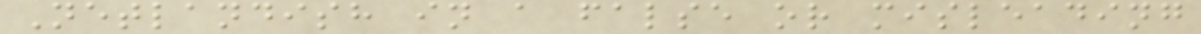Netlandish in a false or misleading
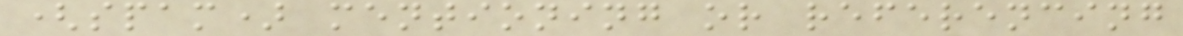(spam) mentioning or referencing
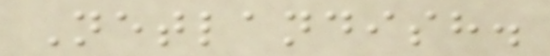Netlandish.
